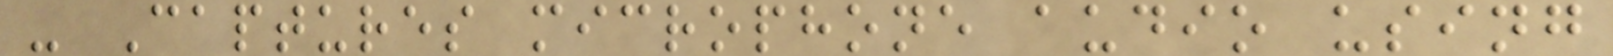- Captures microphone audio using
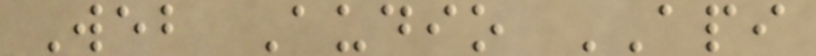Web Audio API
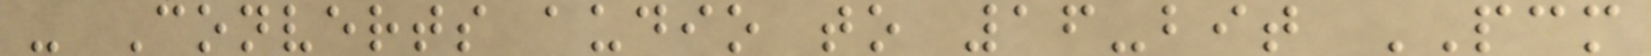- Converts audio to 16-bit PCM
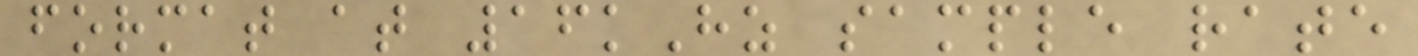format at 16kHz sample rate
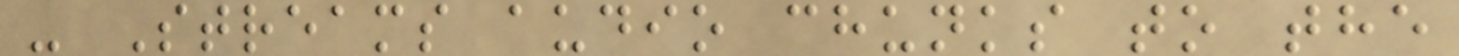- Streams audio chunks to the
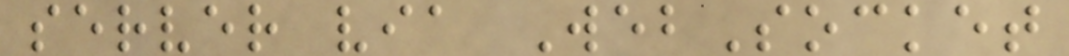server via WebSocket
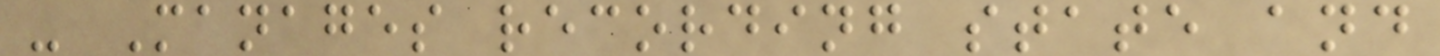- Manages recording state and
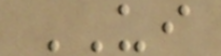UI
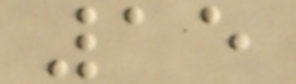15
